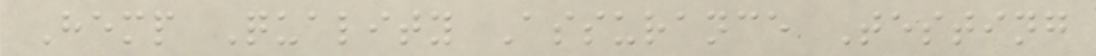Hemp Quality Assurance Testing
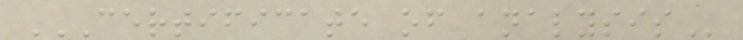CERTIFICATE OF ANALYSIS
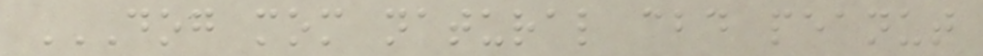DOG MOM NATURAL CBD PEANUT
